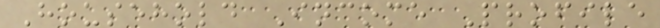Household Income Profile
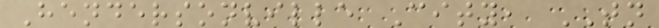Hendersonville City, TN
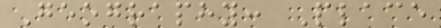Geography: Place
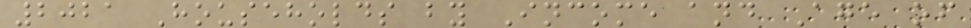2021 Households by Income and Age of
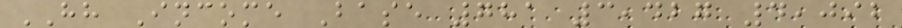HH Income Base 781 3,427 4,092
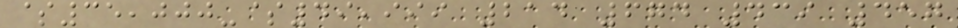$35,000-$49,999 214 674 439 457
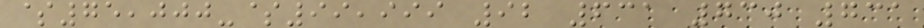$75,000-$99,999 92 631 730 731
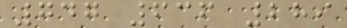747 636 289
